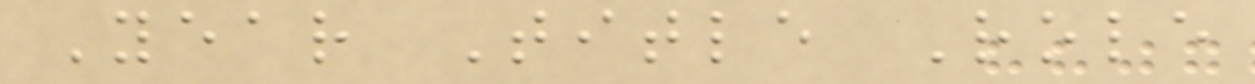Year Title Role
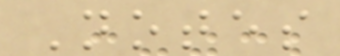Notes
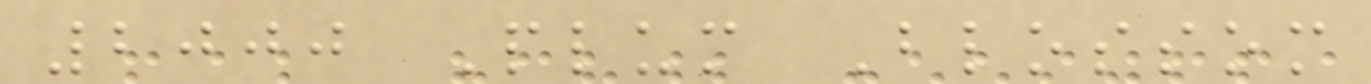2000 Plum Blossom
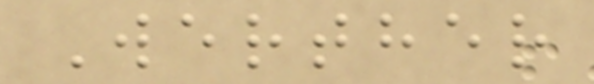Werther
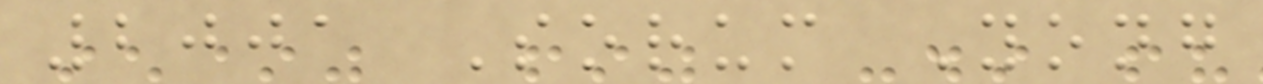2001 Sorum Yong
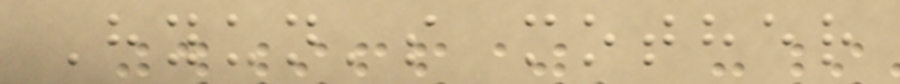Hyun's mother
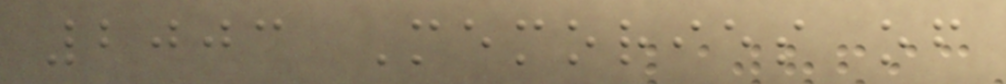2003 Memories of
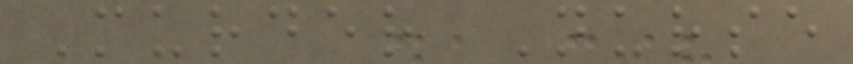Murder Nurse
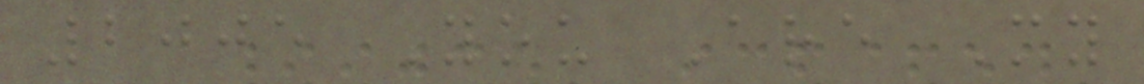2005 You Are My
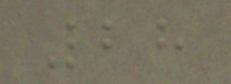28
